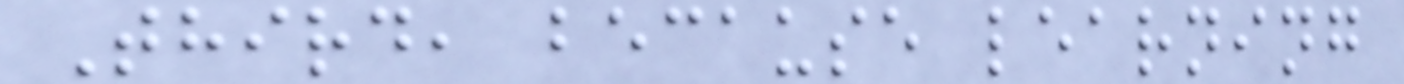Third, because learning
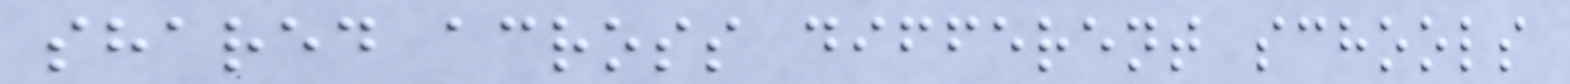shared across different schools
